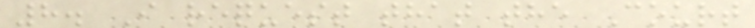8. I request that the Court
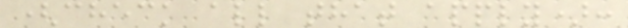(check all that apply):
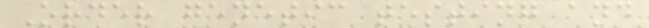Order genetic testing and
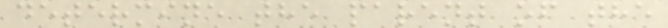determine the parent of the
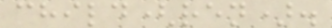child(ren).
